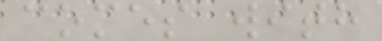comes with
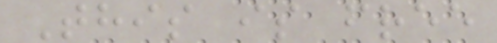This is free
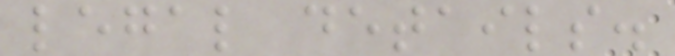legal details.
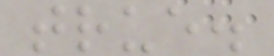true.
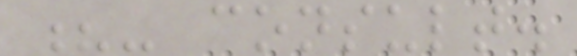?- consult.
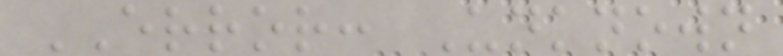ERROR: Unknown
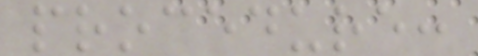procedure:
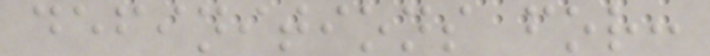definitions for:
